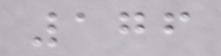176
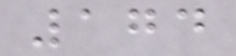174
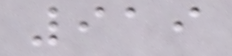919
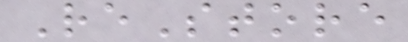ReStore
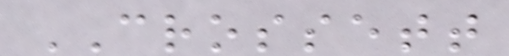CROSSETT
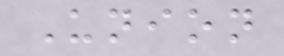Union
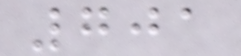701
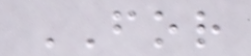FOR
